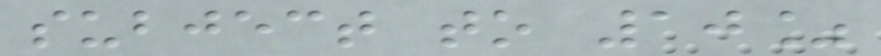subject to 10%
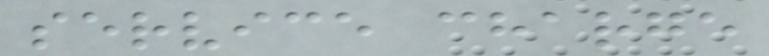service charge
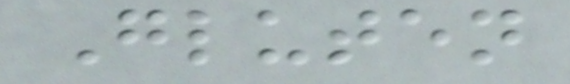Gluten
